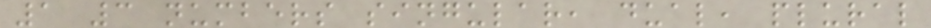1 3 numbers singular, dual, plural
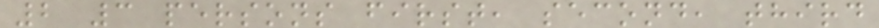2 3 persons first, second, third
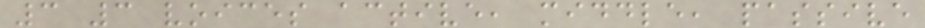3 3 voices active, middle, passive
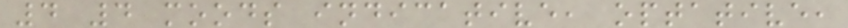4 4 moods indicative, optative,
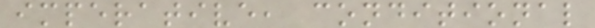imperative, conditional
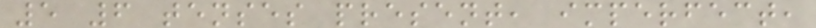5 6 tenses present, imperfect,
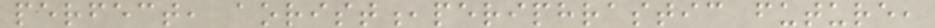perfect, aorist,periphrastic future,
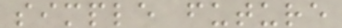simple future
